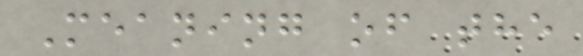Meaning of the
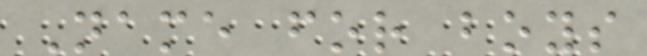Name for boys
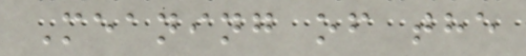Meaning of the
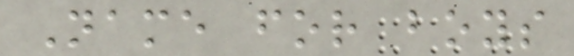Name for boys
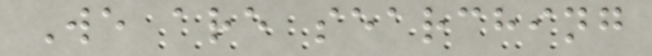We are searching
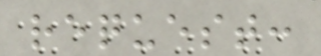request:
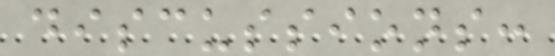discussions:
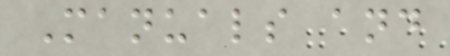Manuals and
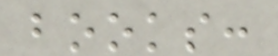books:
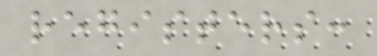registers:
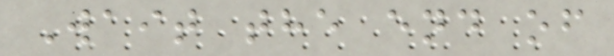Wait the end of
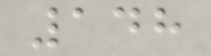148
